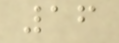16
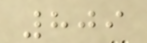809
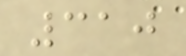310
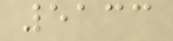5133
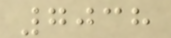7038
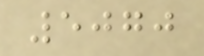5070
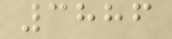3886
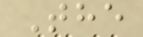The
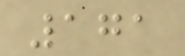171
